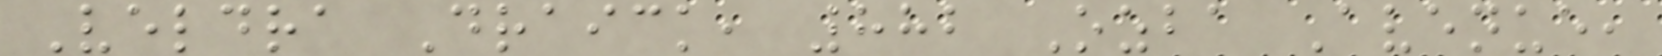Veldra Draick, 882 Ozba Avenue,
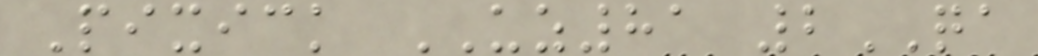Pixick UZ81 2QA
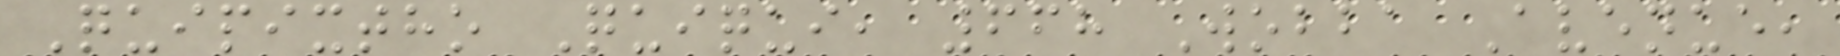Quipixtho Quiqui, 668 Wobba Avenue,
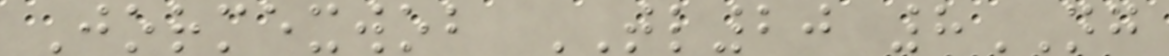Jormexwob TL20 8NG
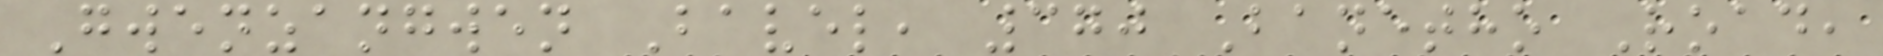Gwenzangwen Bavel, 370 Banetho Road,
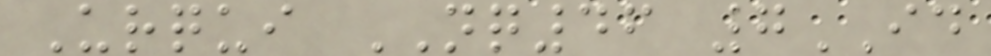Urqui NQ46 7ID
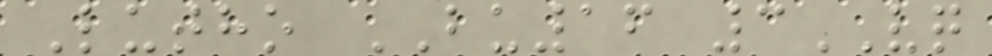Lutho BU16 3VQ
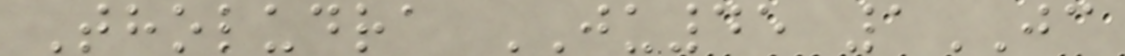Tholudra JU45 1JC
